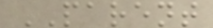PARENT
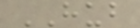HUB
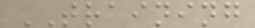TRAINING
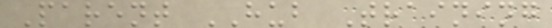Parent HUB Training
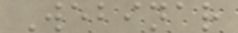Webinar
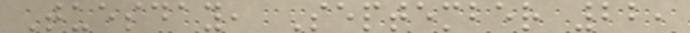Tuesday, September 22,
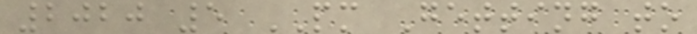2020 5 PM Getting to
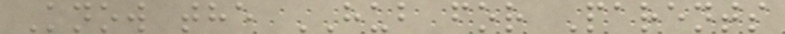Know the HUB for Parents
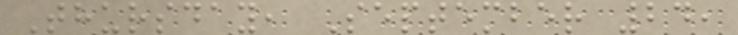Thursday, September 24,
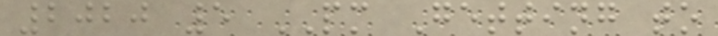2020 5 PM Getting to
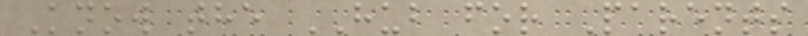Know the HUB for Parents
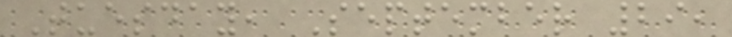Tuesday, September 29,
